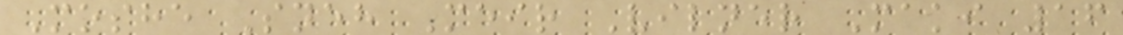Moshe Sneh Meir Vilner Maki 16
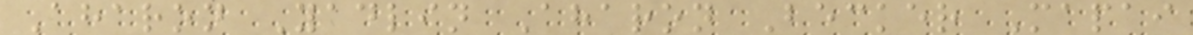Aharon Yadlin Aharon Becker Mapai
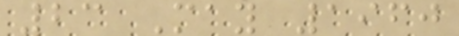23 May 1960
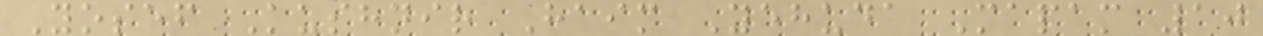Yosef Kushnir Haim Yehuda Mapam 10
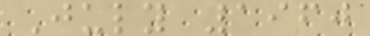July 1960
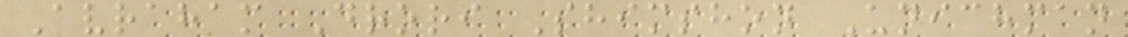Avraham Drori Shimshon Unichman
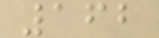162
